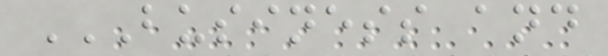BUSINESS AND
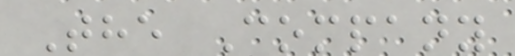The Company
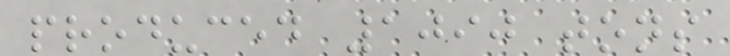produced 1090 tons
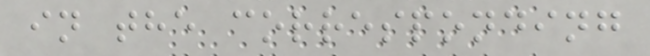in the corresponding
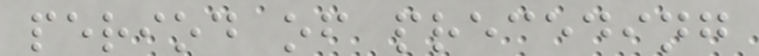period of preceding
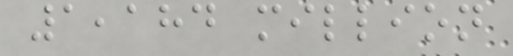1,184 million
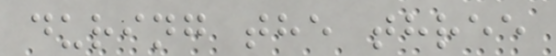during the three
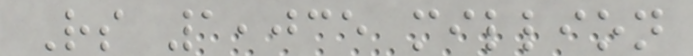Rs 1,035 million
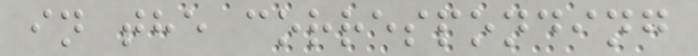in the corresponding
